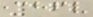162
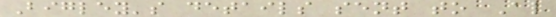Bigley's details sent to Al
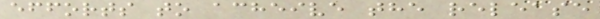efforts to acheive the release
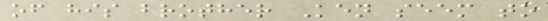of his brother Ken seem to
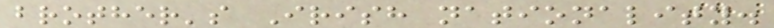brother's Irish nationality.
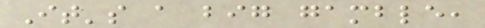It's a big gamble,
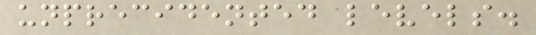unprecidented levels.
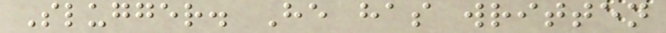Slugger. He has written
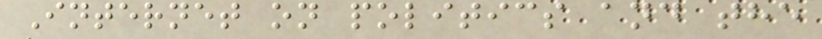Internet on politics and the
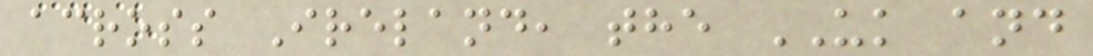across Ireland, the UK and
